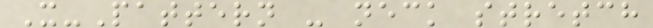X-Pattern - neck stretch
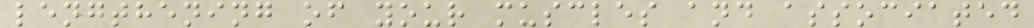lengthening of your muscles and associated
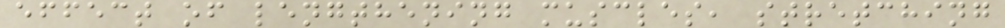effect of lengthening muscles, stretching
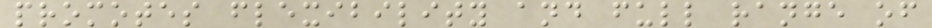promotes flexibility and full range of
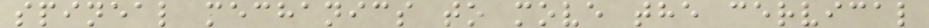spineal mechanics to move the cervical
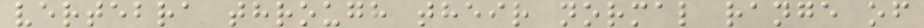vertebra through their normal range of
